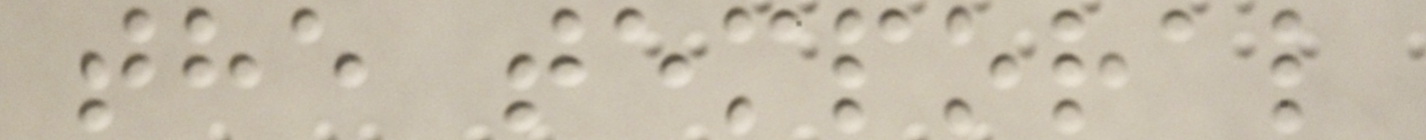the temporal
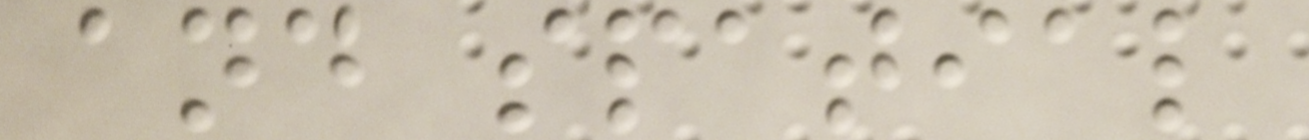and spatial
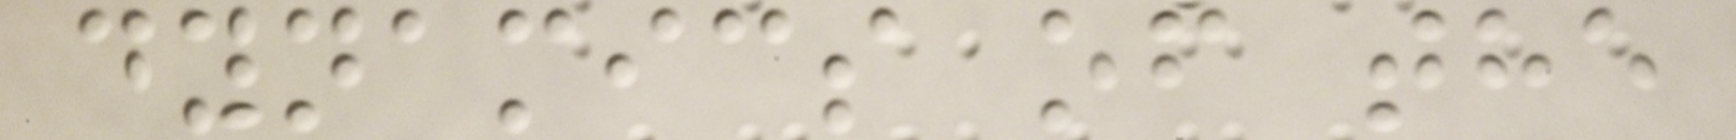dynamics of the
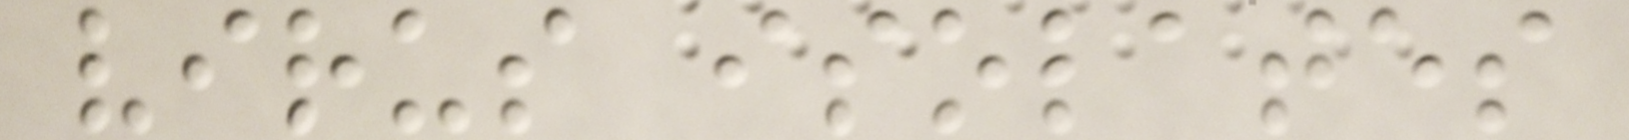virus isolates
